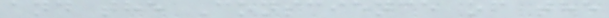and the Conscience of the
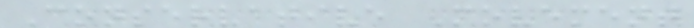Conservative Movement
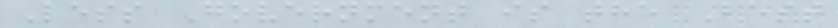Less Government is the Best
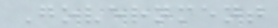Government
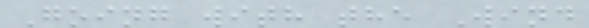Going with the Wind
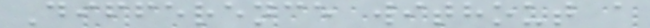Difference without a
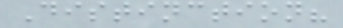Distinction?
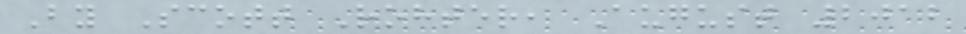By Scott Rohter, August 2012
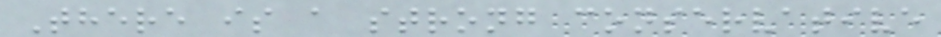There is a strong conservative
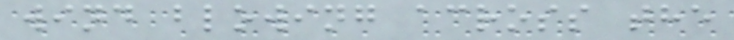wind blowing across the
